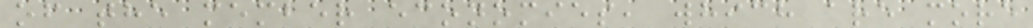of the member economies, which are more
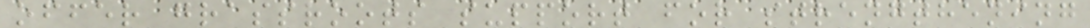offer grassroots support for strengthening
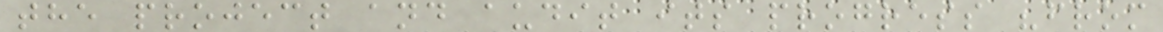the project and audit its progress "from
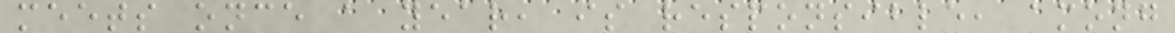meets once a year, is responsible, among
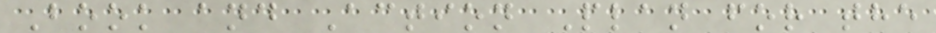Book and Action Plan for the
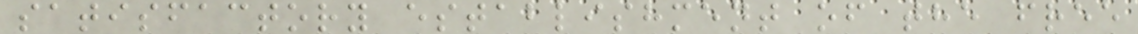satisfactory establishment of the free
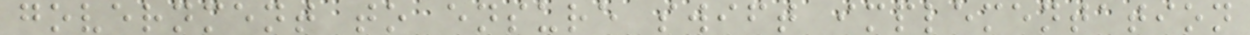government to ensure swift implementation
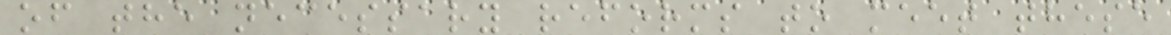of the necessary reforms to meet these
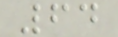64
